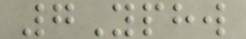7Yphw
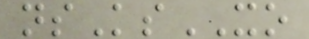nsKsXO
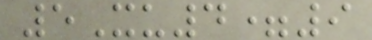5Xu4=9
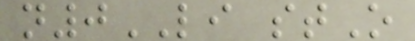n0LI stO
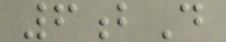6bD
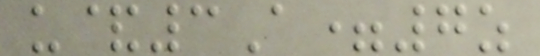u&3A=7z
